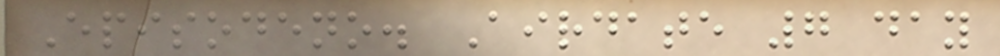Episodeno. Airdate 7 day
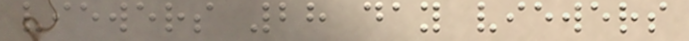viewers 28 day viewers
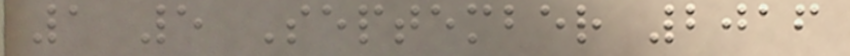1 5 September 2016
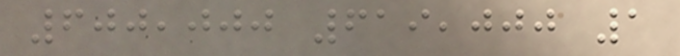600,000 619,000 1
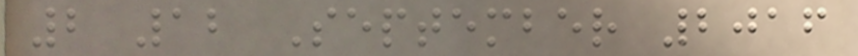2 12 September 2016
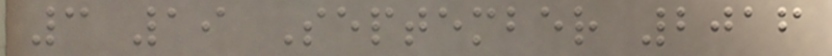3 19 September 2016
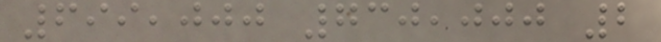699,000 730,000 2
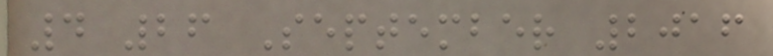4 26 September 2016
